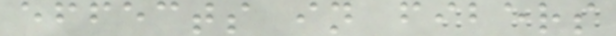effects in fibers
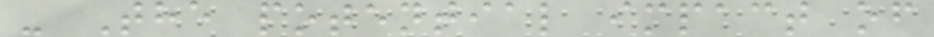- The potential impact of
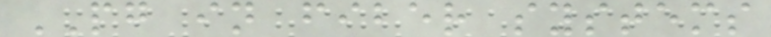PG in fiber systems
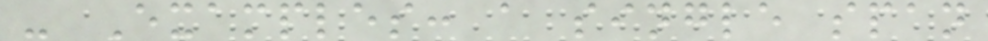- Examples: a single span
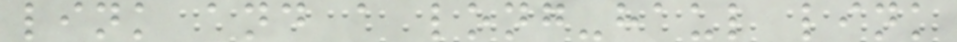link and a long-haul link
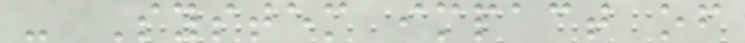- System impact of
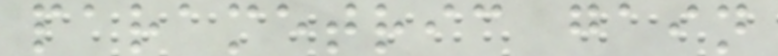parametric gain
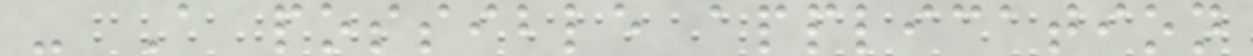- A possible application
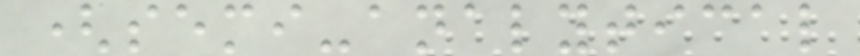(semi-analytical
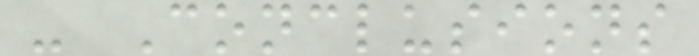- Conclusions
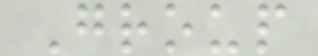Group
